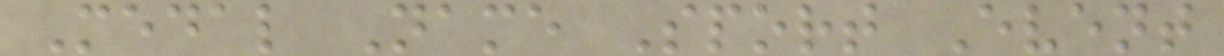Medal Name Sport Event
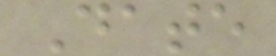Date
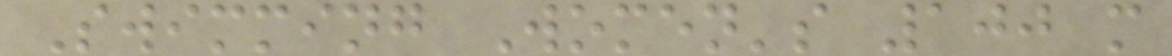Swimming Women's 100 m
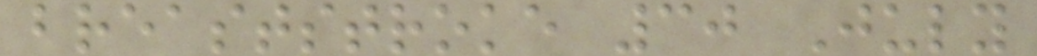breaststroke 30 July
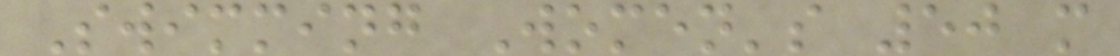Swimming Women's 50 m
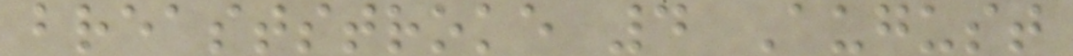breaststroke 4 August
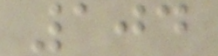104
